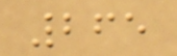265
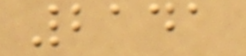2141
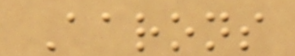Aarons
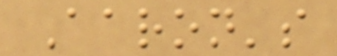Aaron's
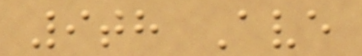9th Ave
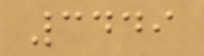3449
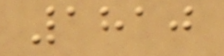1810
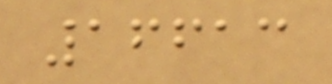16613
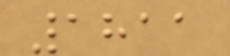1811
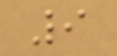9
